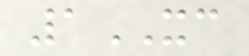1XC
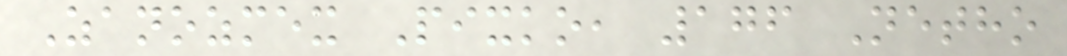Zanozmex Pixko, 176 Netho
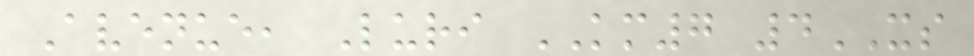Avenue, Luri KM7 4XS
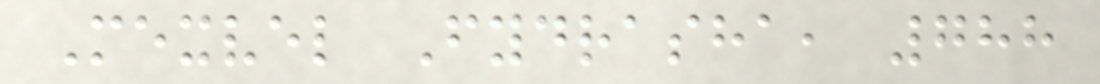Mexvel Fydrasha, 788
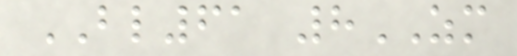BL61 8ZM
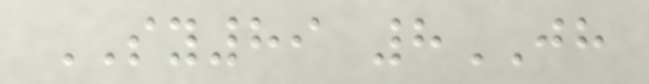SY89 8JH
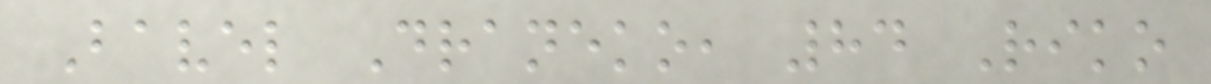Bavel Draneko, 84 Riko
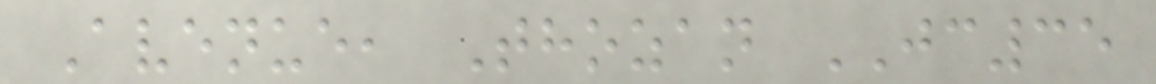Avenue, Thozan JC35
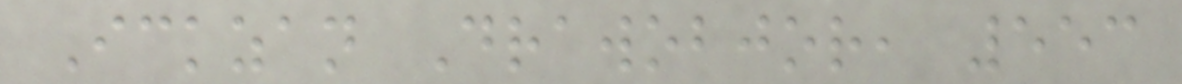Ickzan Drawobjor, 553
